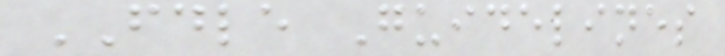FDLE Guidelines
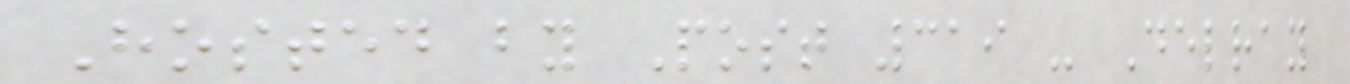Hosted by Post 319 - Delray
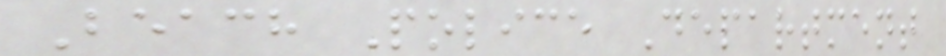Beach Police Department
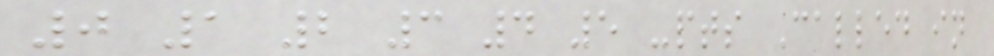0 1 2 3 4 5 -pts Called in
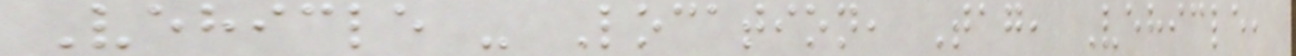Vehicle - Location, Tag, Vehicle,
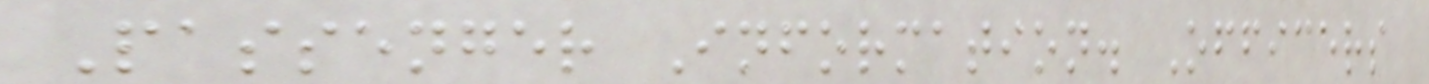Passenger Information. Officers
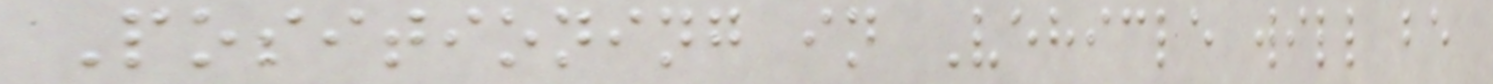Positioning in Vehicle will be
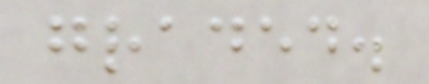graded.
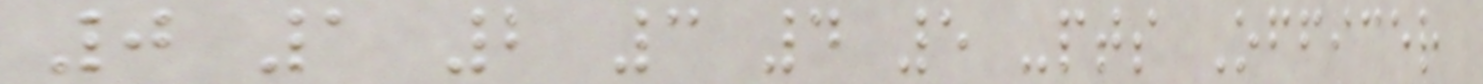0 1 2 3 4 5 -pts Officer
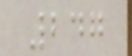247
